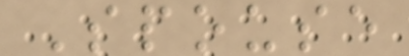Spouse
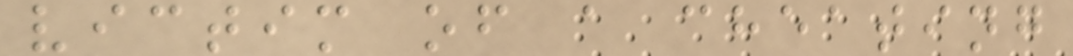victim of a cheating
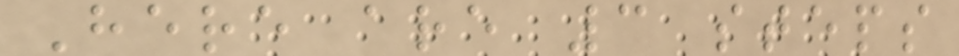Here are 3 steps
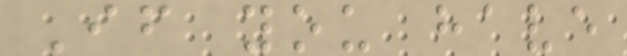If you have
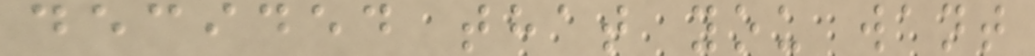decided that you want
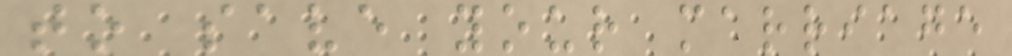to save your marriage
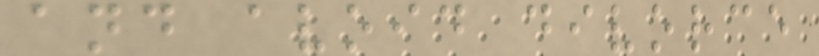and avoid divorce
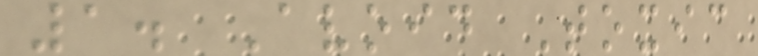1. Avoid Toxic
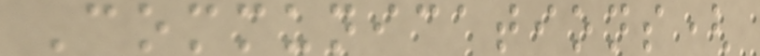Communications(
